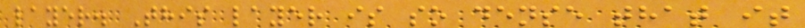layer. This layer is so dense that it
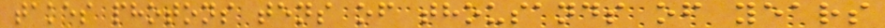takes photons tens of thousands of years
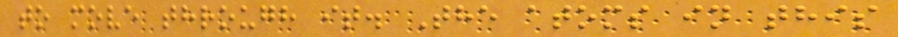to move through it. The atoms in this
